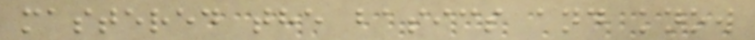mastered the basics and know
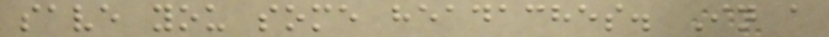save you some headaches. In a
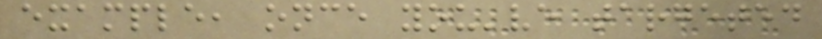example, once you've targeted
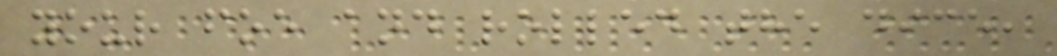your foe and rolled the dice,
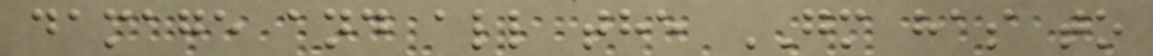damage and all the GM has to
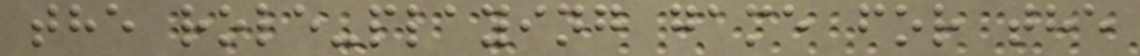the role-playing game for the
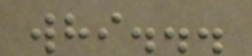whi...
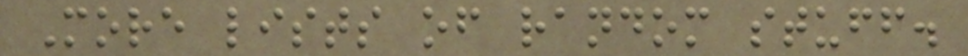More lists of random stuff.
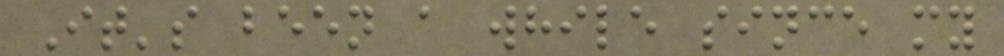It's been a while since my
